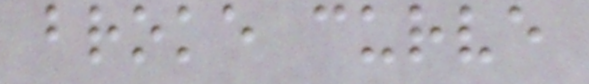broke curve
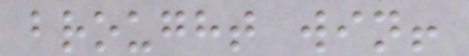brought win!
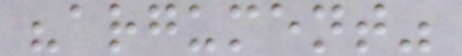"argument"
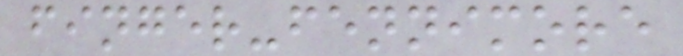finger-fennimore
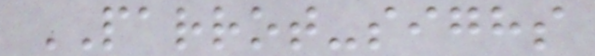PARROT-sighs
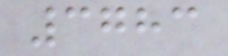3783
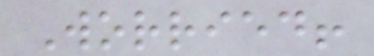Worried!
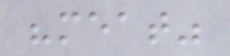"meat"
